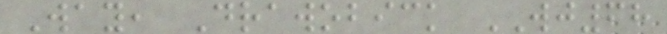Way, Drawobick WJ68
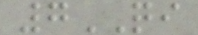7QI
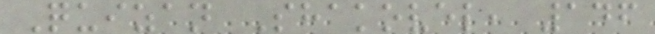Quizan Shakovel, 146
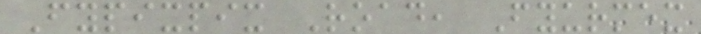Fypixpix Road, Fyurmex
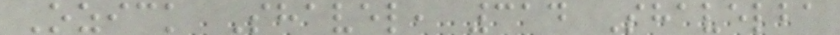Ozick Shavel, 314 Shavelba
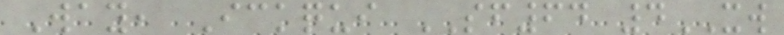Way, Ickqui SF64 4XW
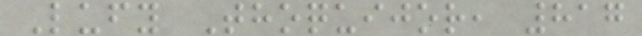Lufy Thoquijor, 817
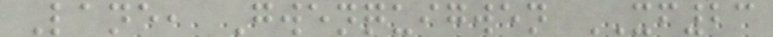Lane, Gwenquigwen XF23
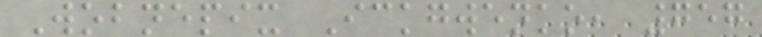Wobnepix Ickgwenko, 757
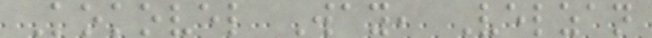Kokovel Way, Velzan
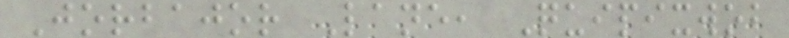Jorbajor Lane, Quipixwob
